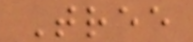Tree
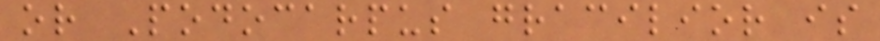or Podocarpus gracilior is
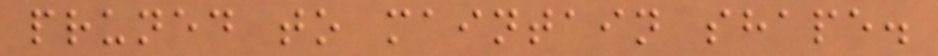pruned to maintain shape.
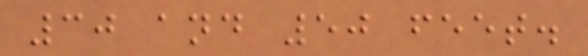30 and 50 feet.
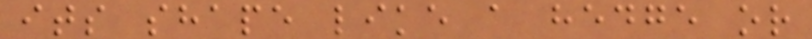its shape like a hedge or
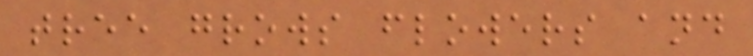tree grows flowers and
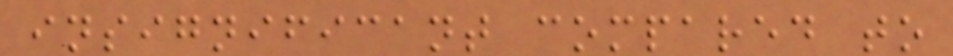insignificant compared to
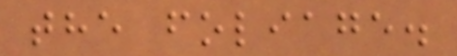the foliage.
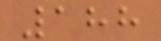188
